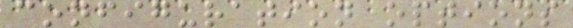configuration options
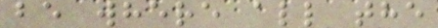be where all the
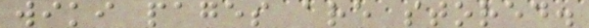wiki pages are stored.
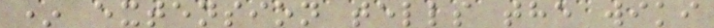* extension tells the wiki
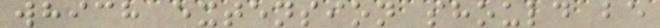which extension should be
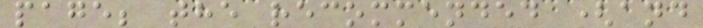page; the recommended (and
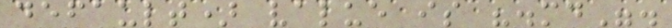default) value is ".md".
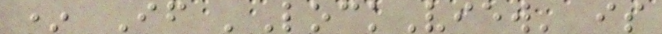* If 'LockView' is
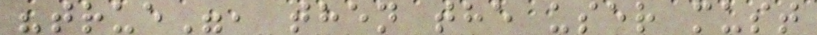"true", then the user must
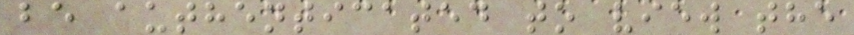be authenticated to view the
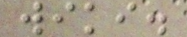wiki.
